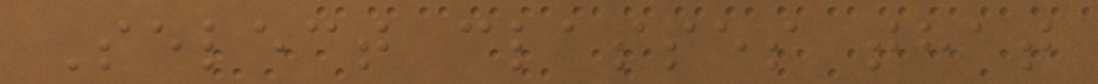Select classes that
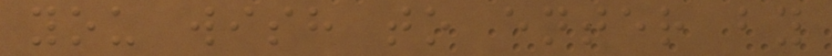you wish to enter by
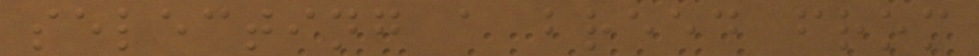selecting a breed from
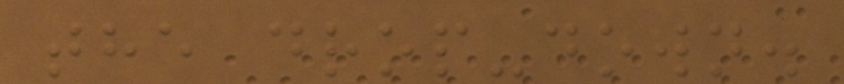the drop-down.
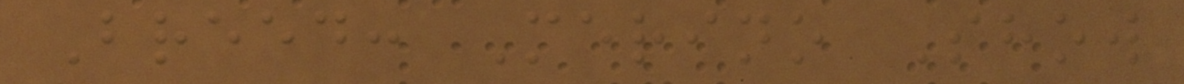Breed: Merino Show
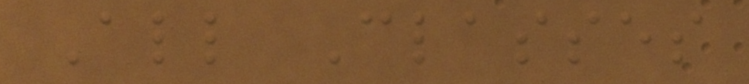All Classes
